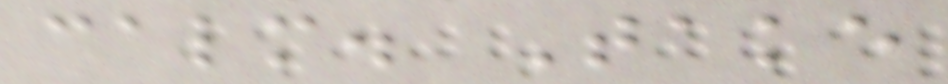calm. Take
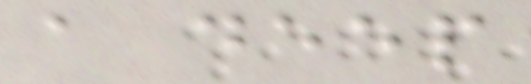a deep
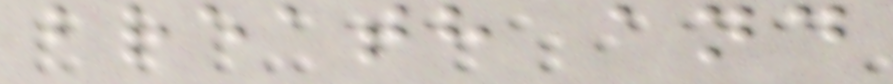breath and
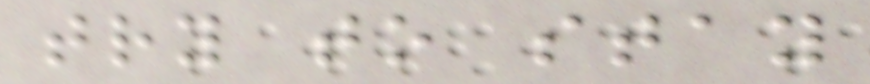try to stay
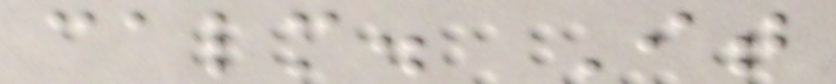calm. It
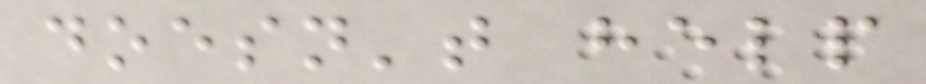doesn't help
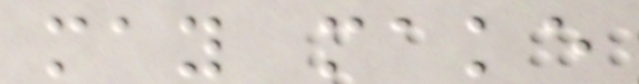may make
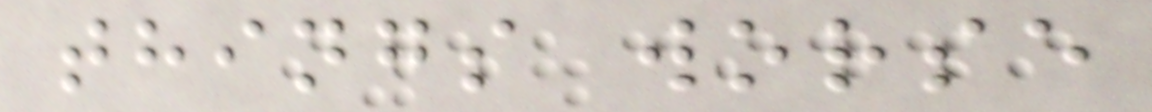things worse
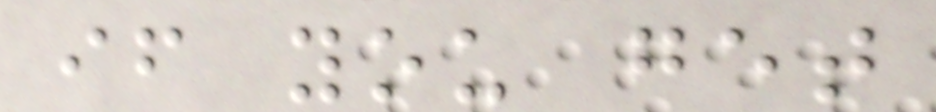if you get
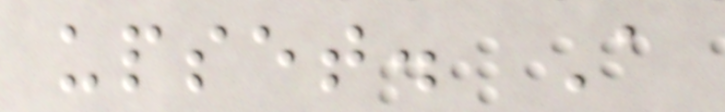upset. A
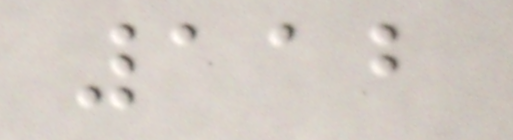112
